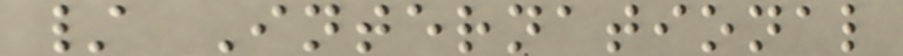/ International
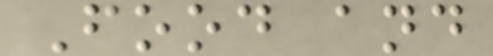Food and
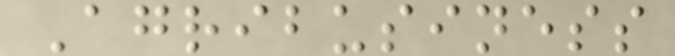Agribusiness
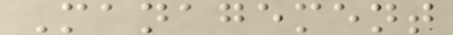Management
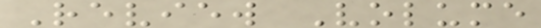Review Volume
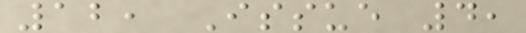12, Issue 4,
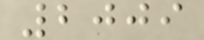2009
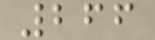266
